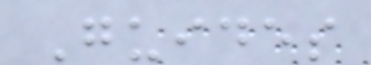Guides
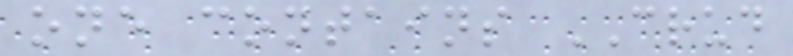one contains CRUD
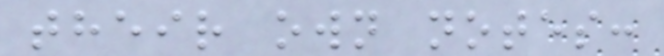their own notes:
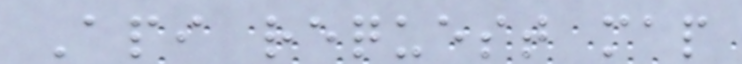Api request map
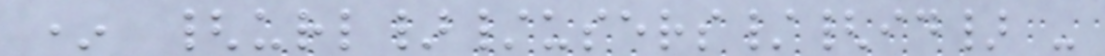* {url}/users/{id} -
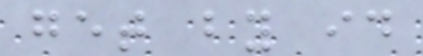get by id
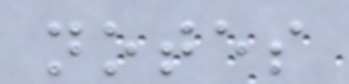notes
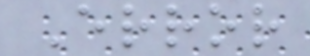Error
